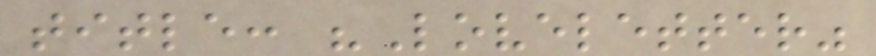title: "Loveletter"
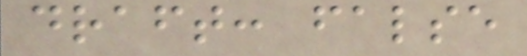draft: false
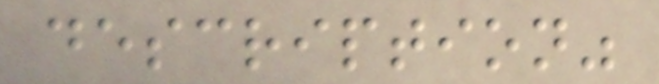description"
